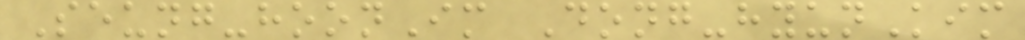Seung-hoonIm Dong-hyunKim
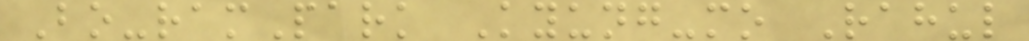Bo-ramPark Kyung-mo Rahul
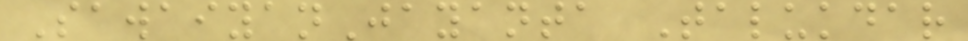SawaiyanJayanta Talukdar
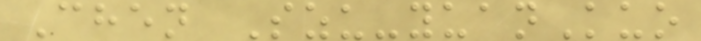Chen Szu-yuanKuo
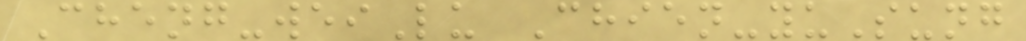Cheng-weiLu Chien-yuSung
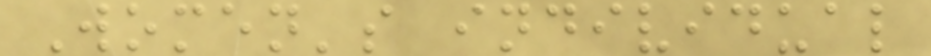Women's individual
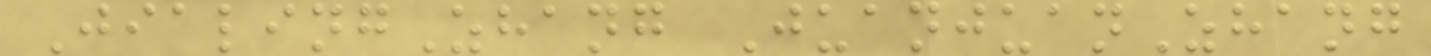JialingZhang JuanjuanZhang
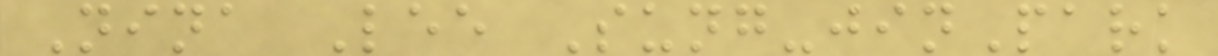Nina Lee Sung-jinPark
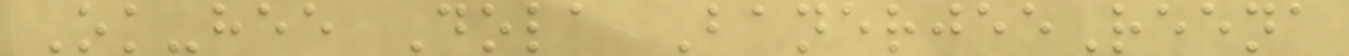Ok-hee Dola BanerjeeReena
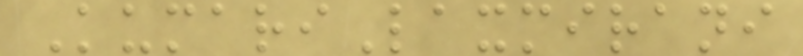KumariLaxmirani
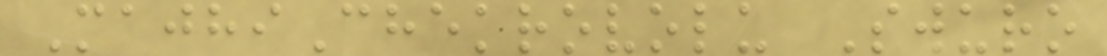MajhiChekrovolu Swuro
